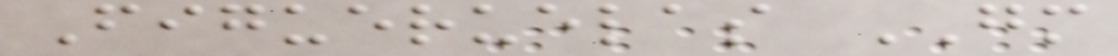Figueruelas GM
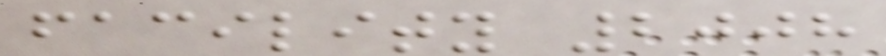facility 2008
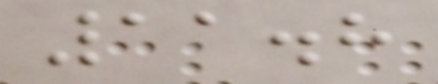11.8
